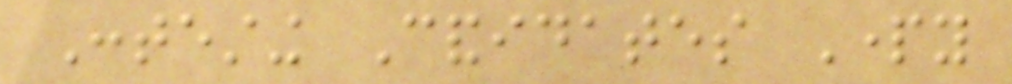Contesting Candidates Party
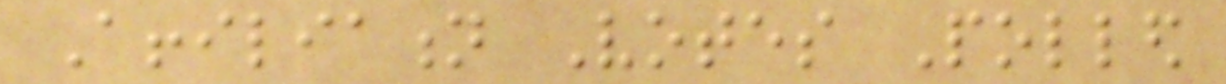Affiliation Votes Polled
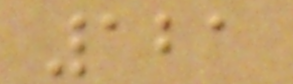121
